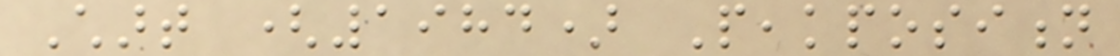Chart (1984) Peakposition
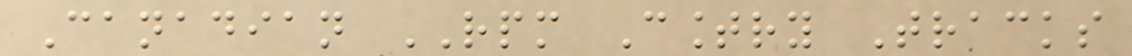Canadian RPM Country Tracks
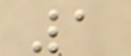1
